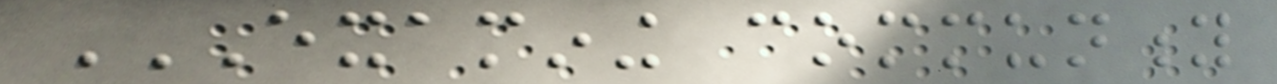EXAMINING COMMUNITY
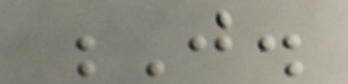J.
